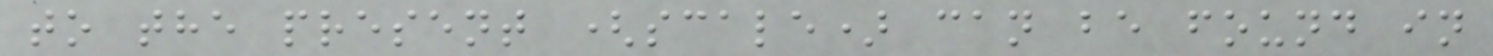to the present (scale) can be found in
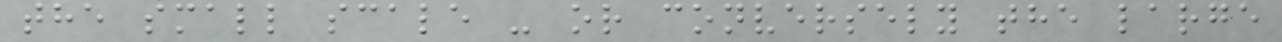the small scale - or conversely the large
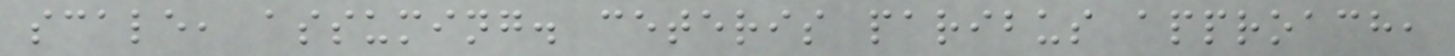scale, assuming. ceteris paribus approach,
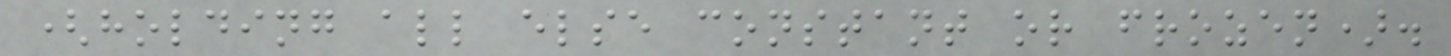(holding all else constant or frozen).
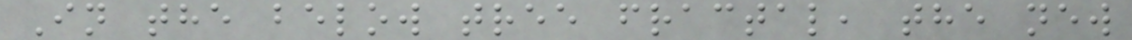In the below tree fractal, the new
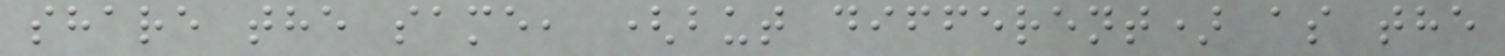share the same, (but different) as the
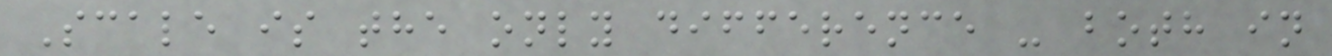Scale is the only difference - both in
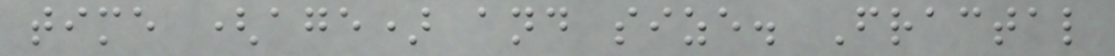time (age) and size. Fractal
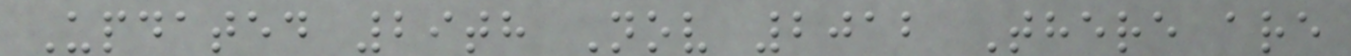Updated 29th Nov 2012 There are
